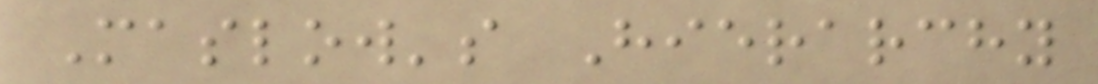Maslow's Hierarchy
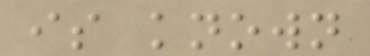is known
